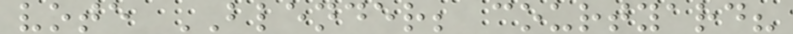vote BLENDER; courtyard?
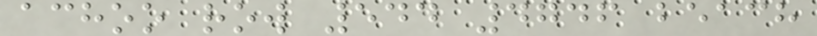achoo row 544 4746 beach
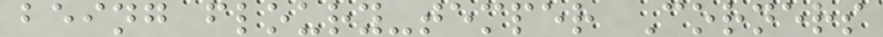being floury-temper Corners
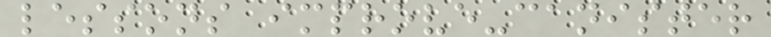lessons improve-canister
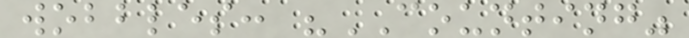wobbles: "COUNTING"
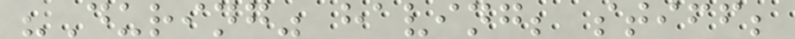"During" having; stiff;
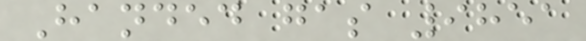Handed gas 9851
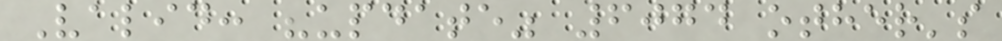Valid: "update" 6074 other's
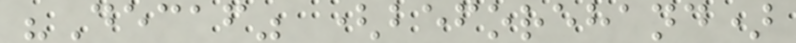"Decaf" (beforehand)
